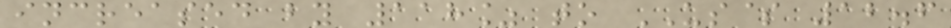increased by 118% to US$ 12.6
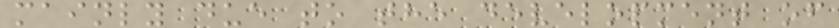mainly due to the development of
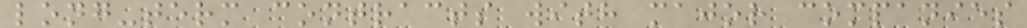long-term contracts with major companies
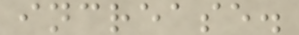increase.
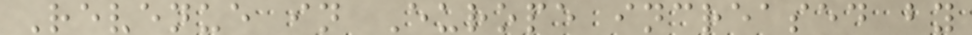Revenue in Europe increased by
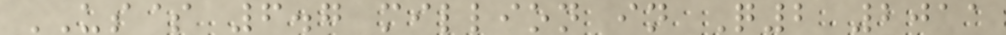US$ 6.7 million in Q2 2011
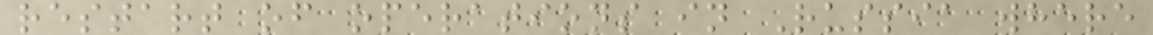restart of operations in Russia where
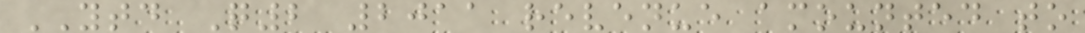YTD Q2 2011 revenue amounted to
